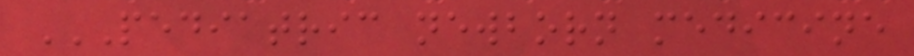PEDIATRIC NEWBORN MEDICINE
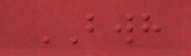BWH
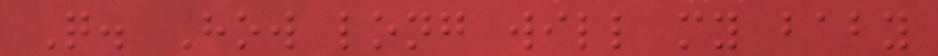Q. How long will my baby
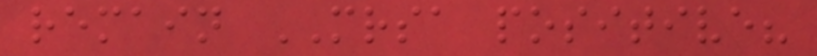remain MRSA positive?
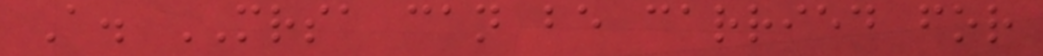A. MRSA can be carried for
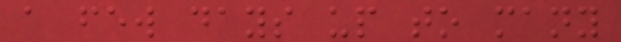a few days up to many
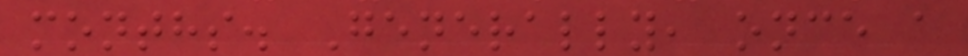months. Generally, once a
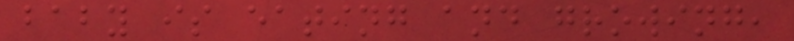baby is eating and growing,
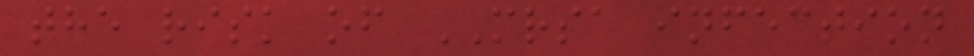the risk of MRSA infection
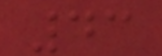43
